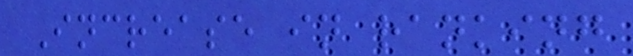Increase in ranking
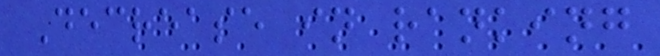Decrease in ranking
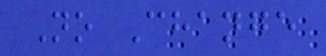No Change
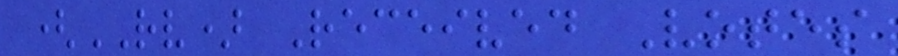(RV) Received Votes
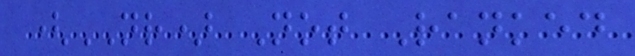(NR) Not Ranked
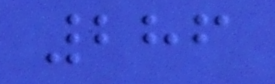286
